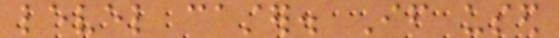level caster. If used
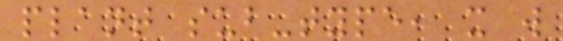plant sub-type, it will
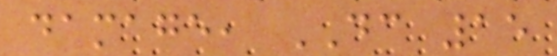damage, DC 15
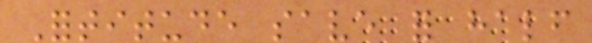Fortitude save for half
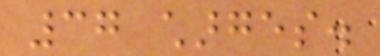37 charges.
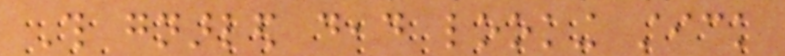This gnarled dead looking stick
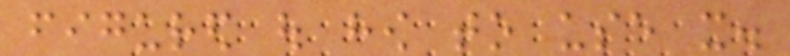figured out how to use it.
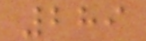289
